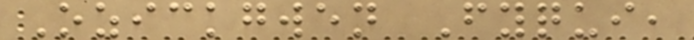Ozickgwen Fyqui,
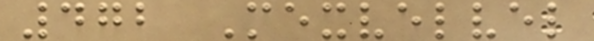472 Mexvelvel
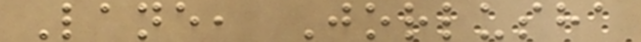Lane, Jorlusha
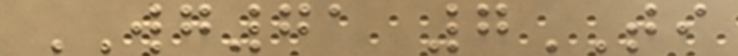WG71 7TI
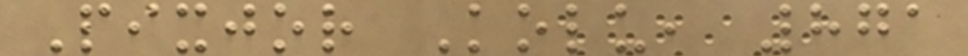Pixjor Kolu, 871
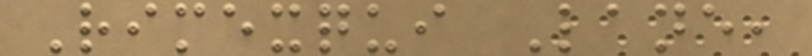Rimexqui Lane,
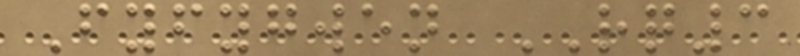Fyfygwen RQ3
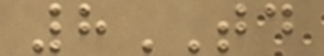8TD
